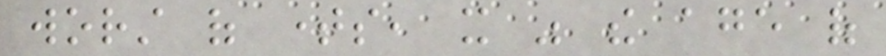worst of times, it was the age of
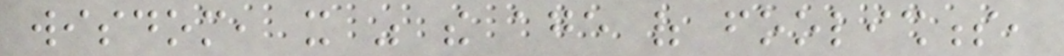wisdom, it was the age of foolishness,
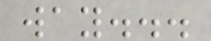way...
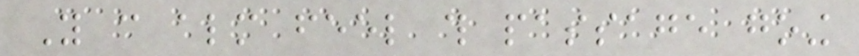You can almost feel this passage going
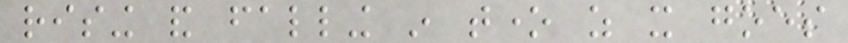rising and falling in tone as it goes
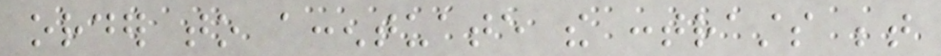order to accentuate the contrasts between
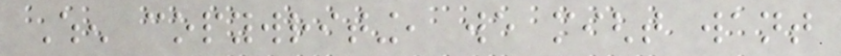When copywriting, we might want
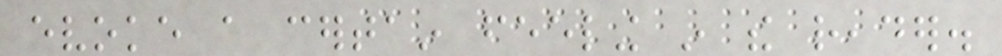evoke a certain feeling in the reader.
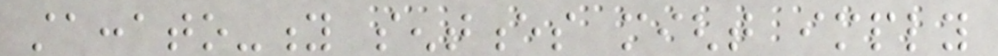staccato-y sentences might imply
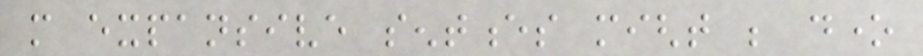more expansive sentences might be done
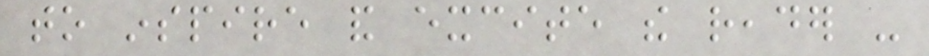to inspire and excite the reader -
